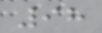98
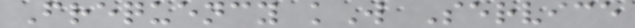Frequency kW Service
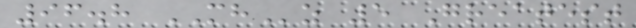96.8 MHz 5 Greatest
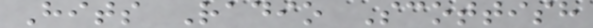Hits Radio Scottish
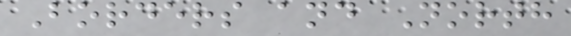Borders and North
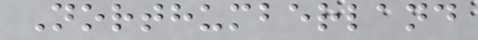Northumberland
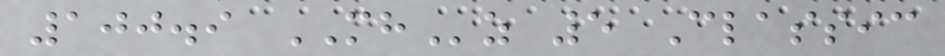100.9 MHz 5 Classic
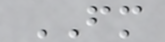FM
